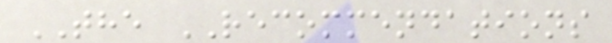THE RECOMMENDATIONS
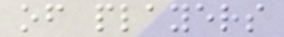of players
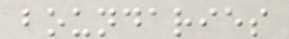boundaries
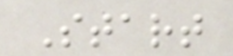Start
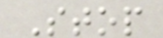Stop
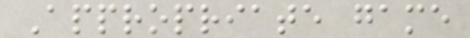Appropriate game
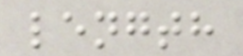length
